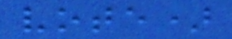vote)
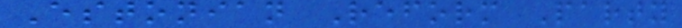Estonian Reform Party
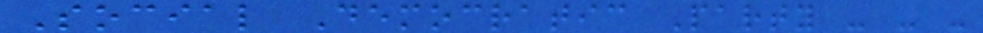Social Democratic Party - - -
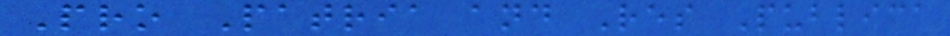Pro Patria and Res Publica
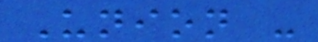Union -
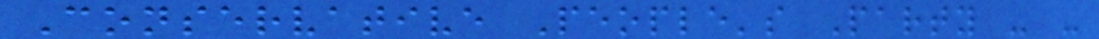Conservative People's Party - -
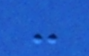-
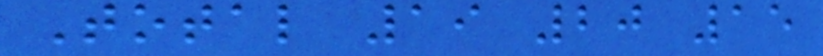Total 19 20 15
